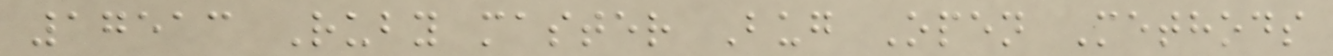17513 Ruby master Bug Open Methods
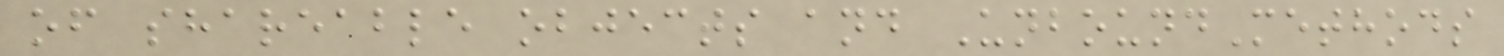of shareable objects and UnboundMethods
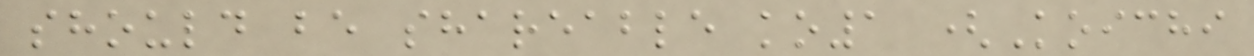should be shareable ko1 (Koichi
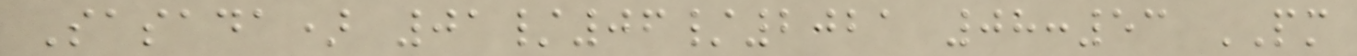Sasada) 01/06/2021 08:53 PM
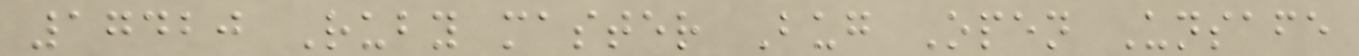17420 Ruby master Bug Open Unsafe
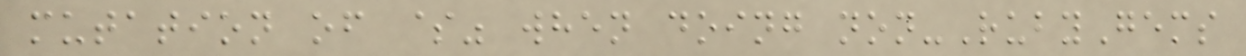mutation of $" when doing non-RubyGems
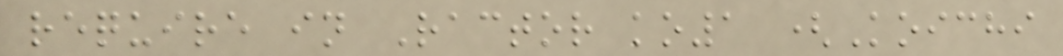require in Ractor ko1 (Koichi
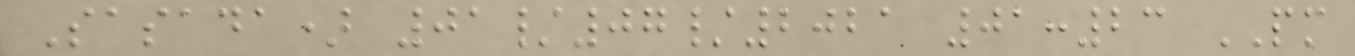Sasada) 01/07/2021 01:23 PM
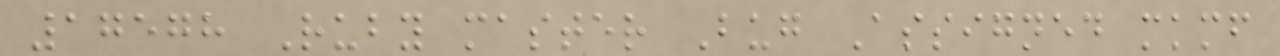17578 Ruby master Bug Assigned mkmf
